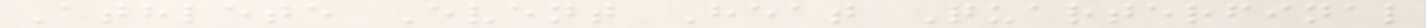Athlete Event Heat Quarterfinal
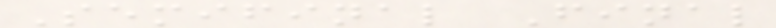Semifinal Final
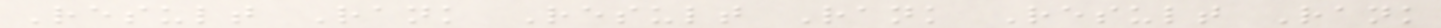Result Rank Result Rank Result Rank
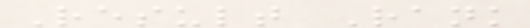Result Rank
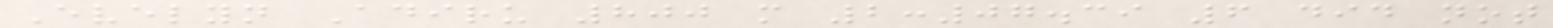Evelyn Adiru 800 m 2:07.39 6 did not
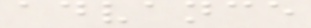advance
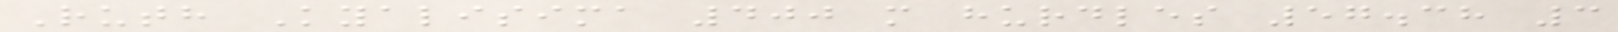Ruth Kyalisima 400 m hurdles 57.38 3
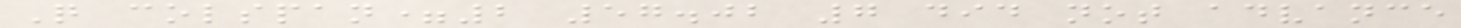Q colspan=2 57.02 7 did not advance
